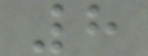8
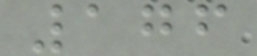176
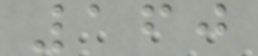160
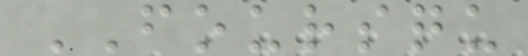FOURSQU
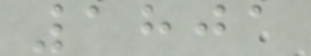1801
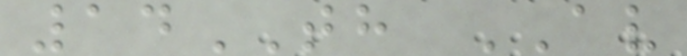14TH AV
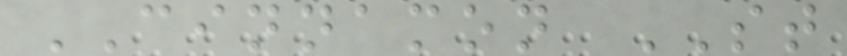CINNAMON ST
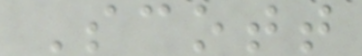Scott
